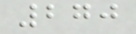270
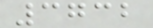3732
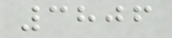3806
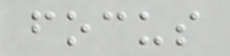focus
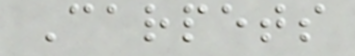Carpets
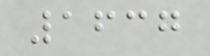1637
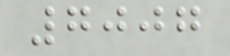7007
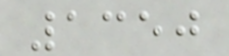1350
